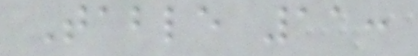Table 11:
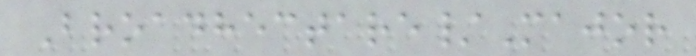Broadhectare/Major
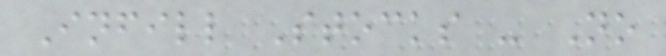Infill Stocks - No
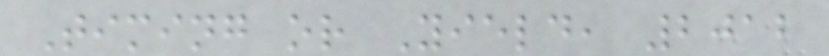Timing or Yield, 2012
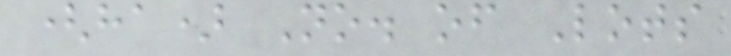(ha) No. of Lots
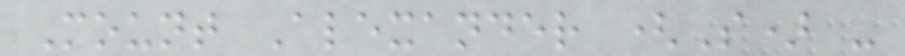Mount Alexander (S) -
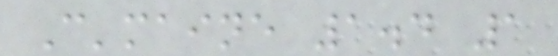C'maine 1.4 1
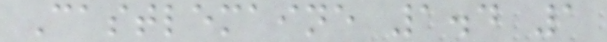Castlemaine 1.4 1
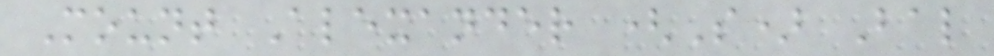Mount Alexander (S) Bal
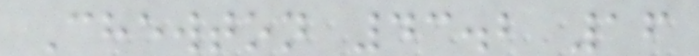Chewton 43.2 16
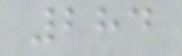284
